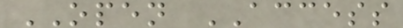OPEN ACCESS
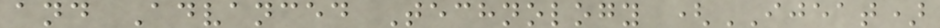and Advanced Technology (IJEAT)
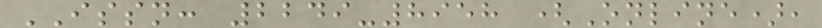ISSN: 2249-8958 (Online),
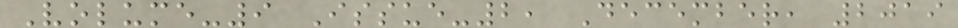Volume-9 Issue-2, December, 2019
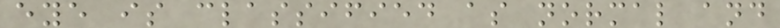eye is classified as normal and
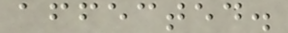affected.
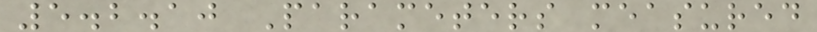5.2.10 Parameters measured
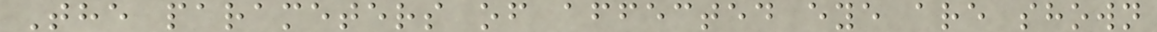The parameters of affected eye are shown
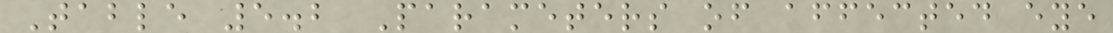Table 5.2 Parameters of affected eye
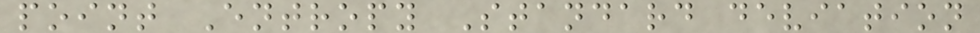point Entropy Standard deviation
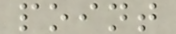point
